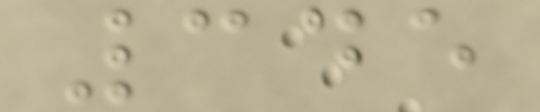345
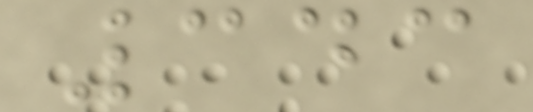343
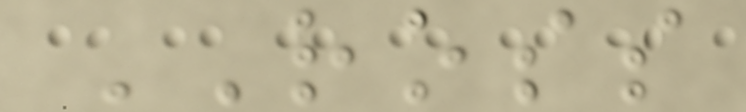ROSS
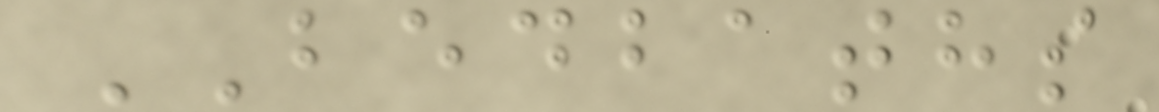BEDBATHS
